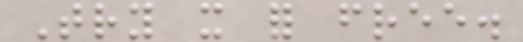Try it for free.
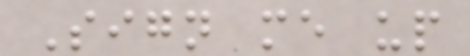Sign me up
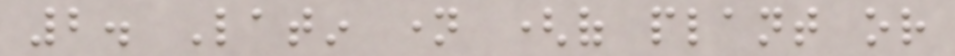2. Latin name (of plant or
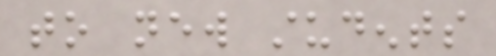to new students
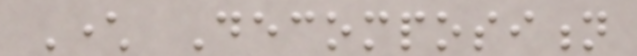Character Decomposition
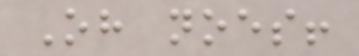Oh noes!
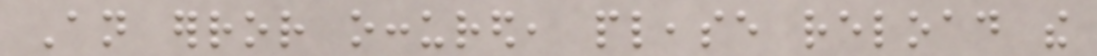An error occured, please reload the
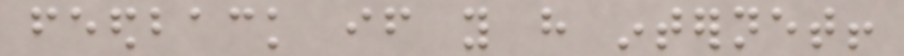feedback if you have internet!
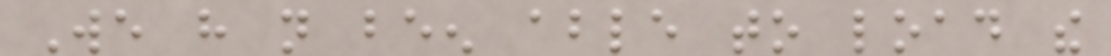We have not been able to load the
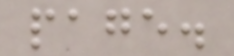page.
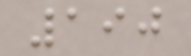190
